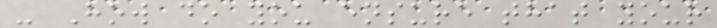- How do you ensure that your
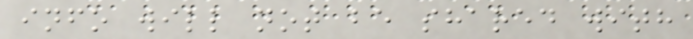info will not be shared with
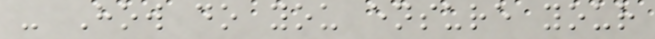- How do you ensure your
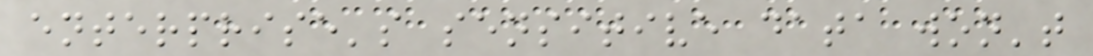enterprise's sensitive data won't
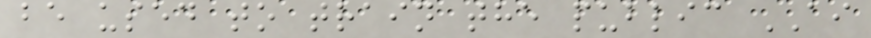be used to train the public AI
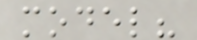model?
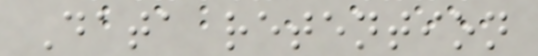Data retention
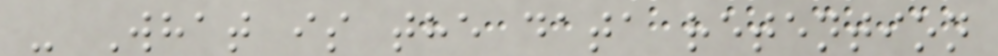- What is the data retention
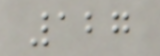127
